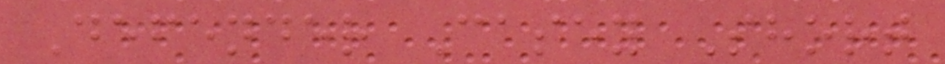Defender Casey Short
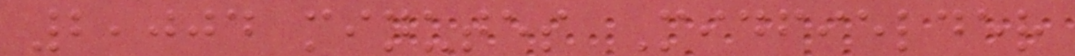2,004 minutes Midfielder
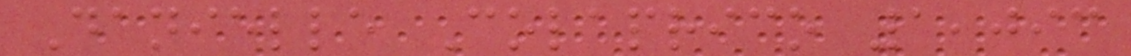Danielle Colaprico 1,093
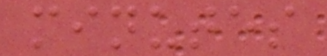minutes
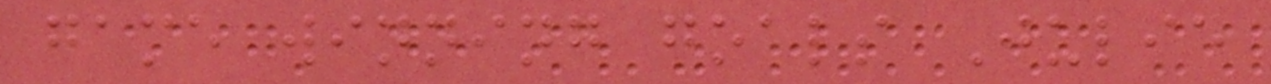game winning goals Julie
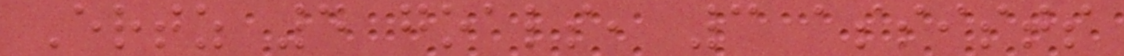Ertz 4 goals, 3 assists
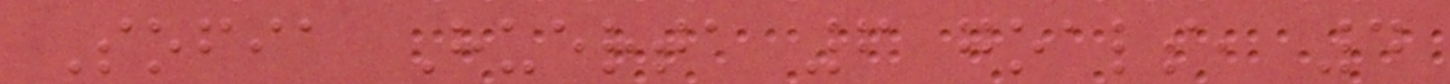Sofia Huerta 6 goals, 4
